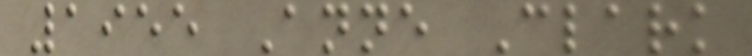1955 Anne Clark
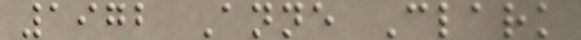1972 Anne Clark
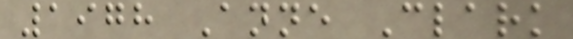1978 Anne Clark
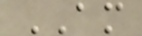AM
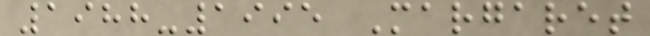1988-1995 Margaret
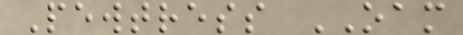Pewtress OAM
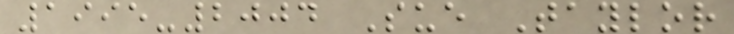1995-2004 Sue Taylor
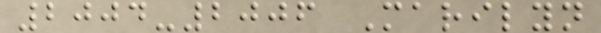2004-2006 Marilyn
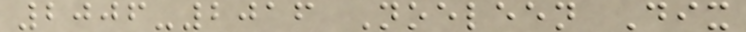2006-2016 Noeleen Dix
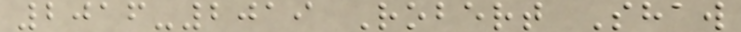2016-2019 Robert Shaw
